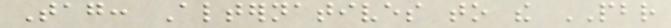Tag: Alternatives to the PBR
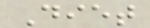Diet
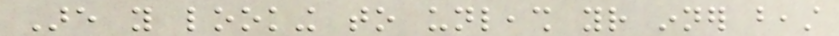Are you looking to unleash your inner beast
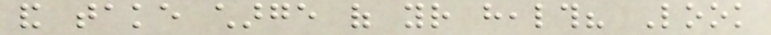and take charge of your health? Look
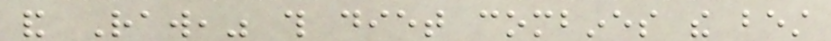and Raw," this diet combines the best
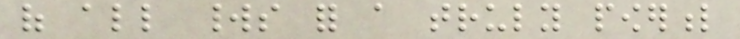of all worlds for a truly powerful
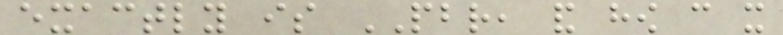exactly is PBR, and how can it
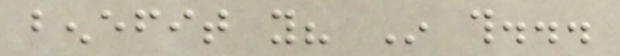benefit you? In this...
